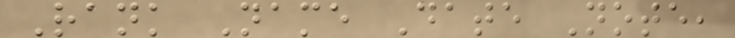Rank Name Date Note,
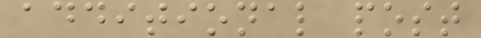additional post
